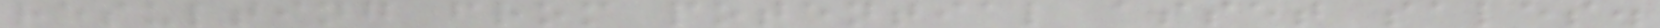resulting from potential asset sales.
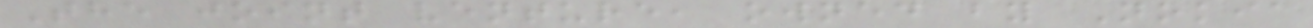The joint venture, owned by Nokia
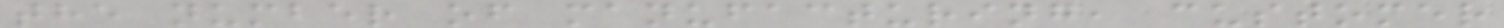the number of manufacturing, customer
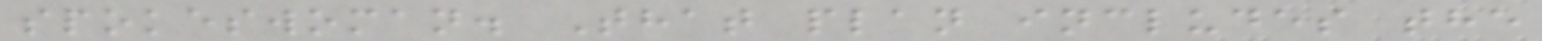spokeswoman. That plan includes the
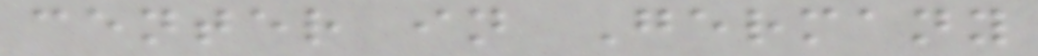center in Germany
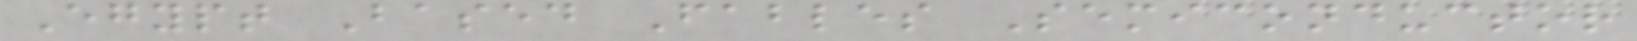Egypt Based Fables Semiconductor
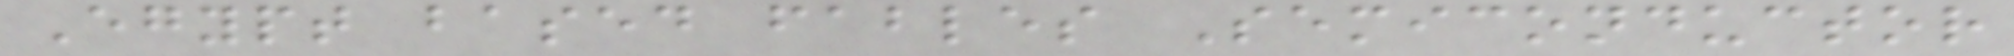Egypt based fables Semiconductor
